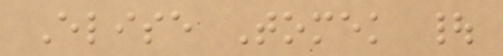Elise Tomek |
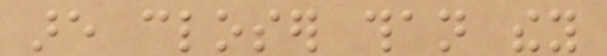are closer than they
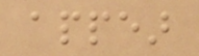appear
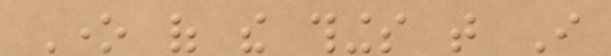One of the things that I
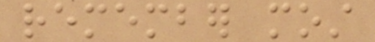remember most
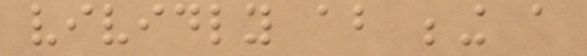vividly about being a
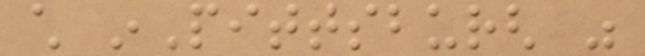child inPittsburgh was
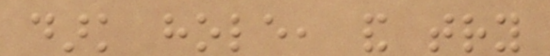dark hole, and try
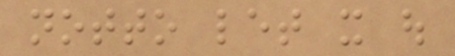notto let it out
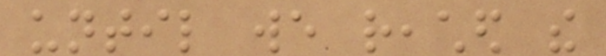until we reached the
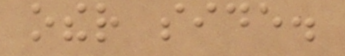other side.
